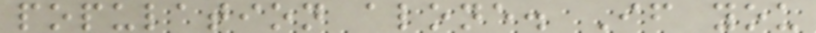population alone. If you
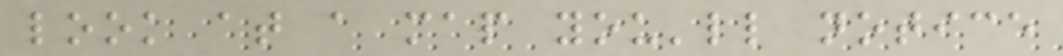look at a map you'll notice
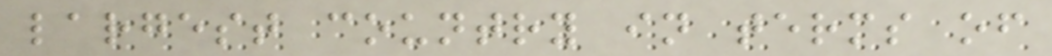largest country in terms of
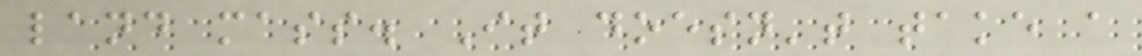land mass. It doesn't take a
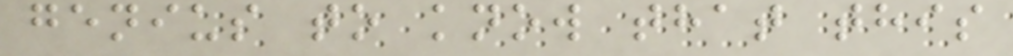genius to know that this
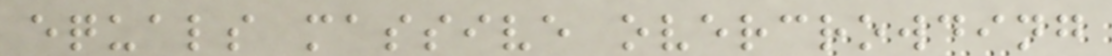equals massive overcrowding
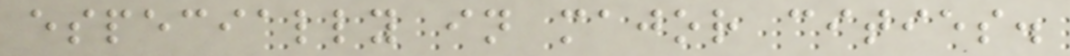especially in major cities.
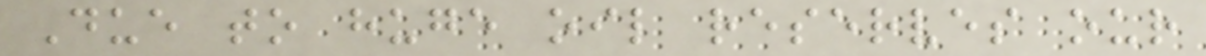Due to huge oil reserves our
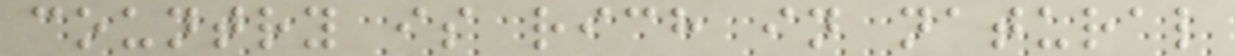country is rich in natural
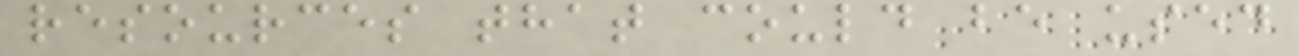resources that could be used
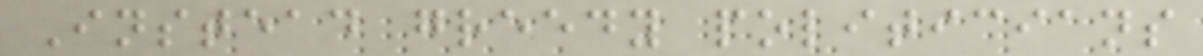Instead greedy politicians
